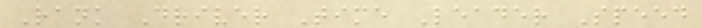Rank Driver Time Leader Speed
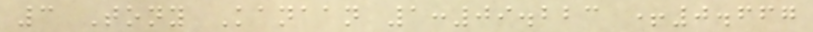3 Tony Kanaan 1:09.223 +0.667
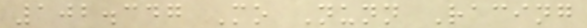102.347 Mo Nunn Racing
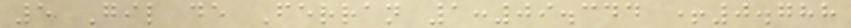5 Gil de Ferran 1:09.344 +0.788
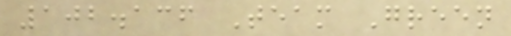102.136 Team Green
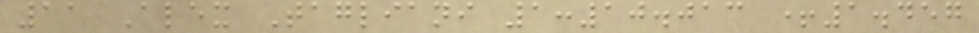11 Alex Tagliani 1:10.013 +1.457
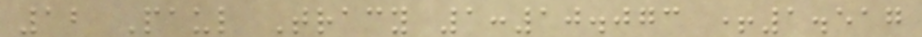12 Paul Tracy 1:10.073 +1.517
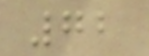72
